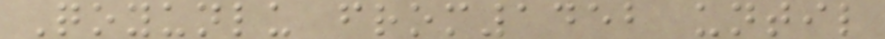Qoyunlu from1452 until
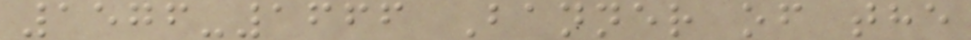1576-1666 Banner of the
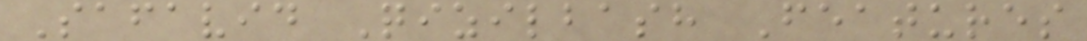Safavid Qizilbash Features
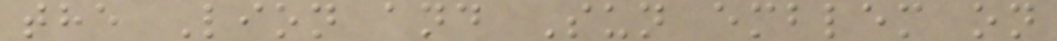the Lion and Sun emblem on
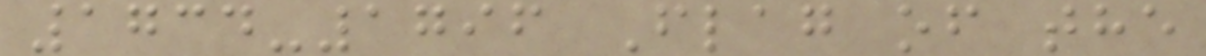1734-1796 Flag of the
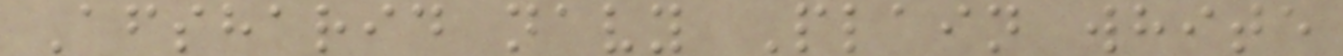Afsharid navy Plain white
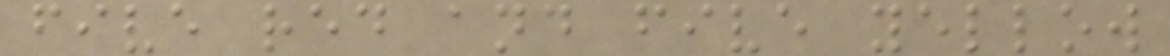five red and five yellow
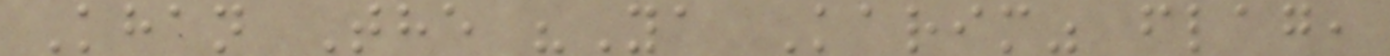Khan The "Ya Karim" flag,
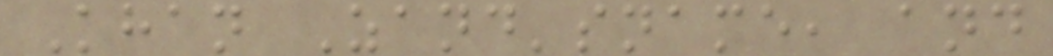Khan Zand'sname, and
